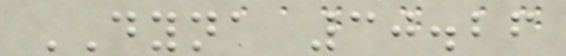DYNA 30.26
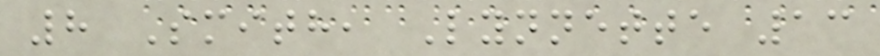8 Smith, Lynnette 13
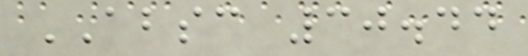ABSC 30.44
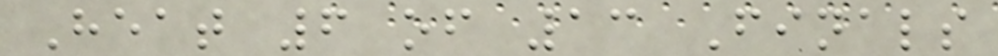Heat 6 of 13 Finals
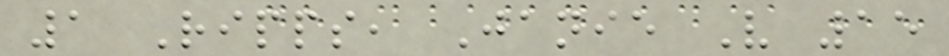1 Ripps, Janie V 15
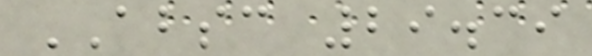ABSC 29.39
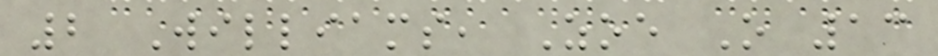2 Williams, Zoe O 13
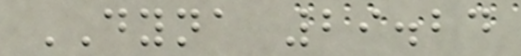DYNA 29.24
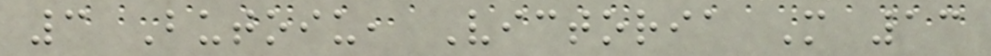3 Butoiu, Victoria M 13
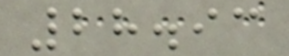28.93
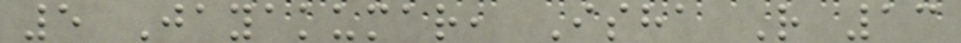5 Jayakumar, Isha R 13
